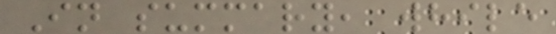In summary, while
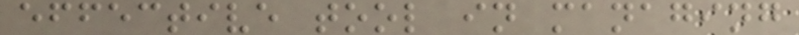effective tool in managing
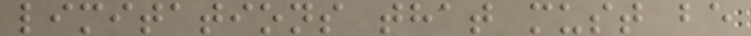limitations that must be
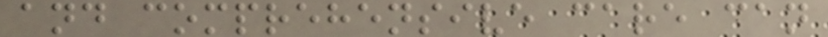and comprehensive care can
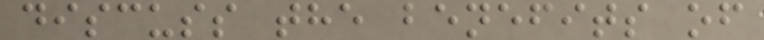discuss the benefits of
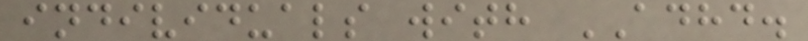individuals with ADHD.
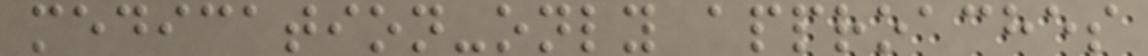medication-only approaches
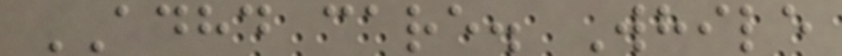ADHD care. While
